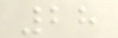28
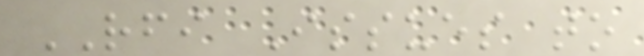RFI Issues to
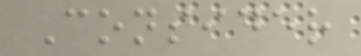Consider
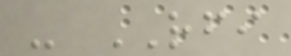- RFI
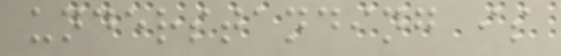understanding is
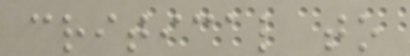critical to
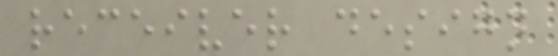receiver design
